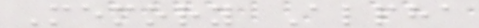Memory Alpha
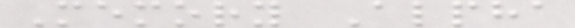Memory Alpha
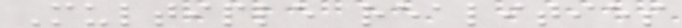Multiple realities
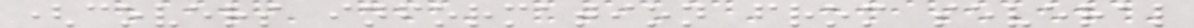(covers information from several
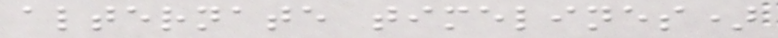alternate timelines)
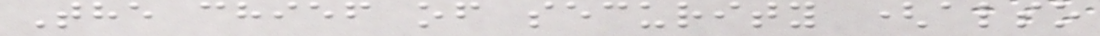The chief of security (also
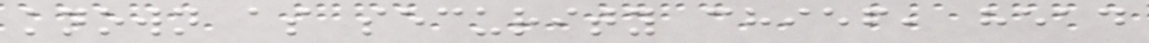known as security chief, head
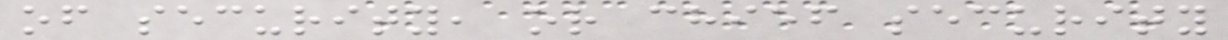of security, or chief security
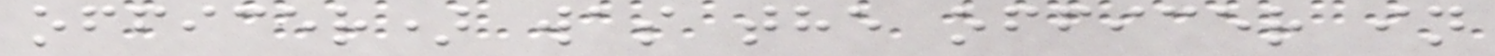officer) was the officer in
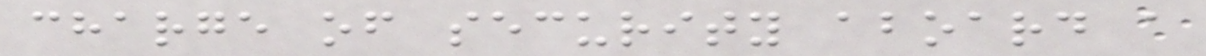charge of security aboard a
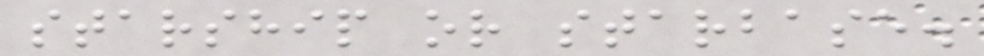starship or starbase.
